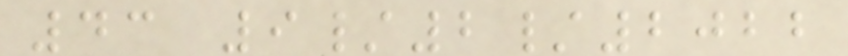43 9/2/2022
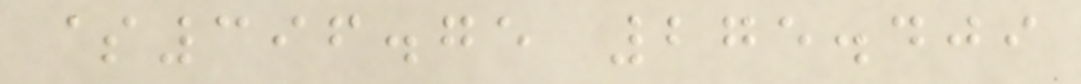$396.75 275.409
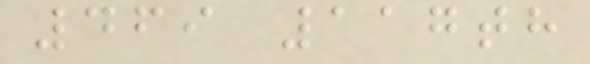469 117th
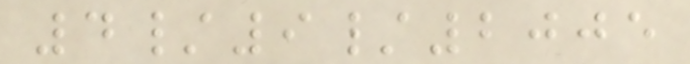4/9/2005
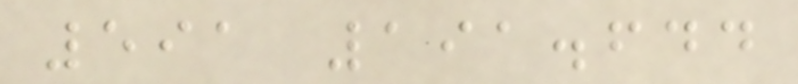591 191.644
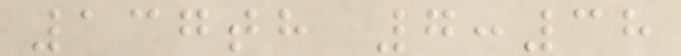137th 7:38
